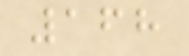168
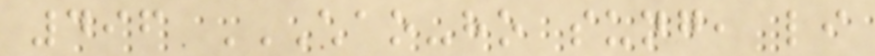496 CHAO-HO SUNG, LI
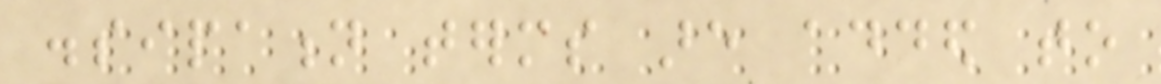dissipation terms are added to
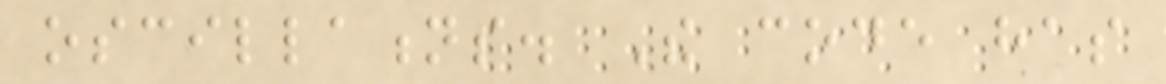oscillations. The code has
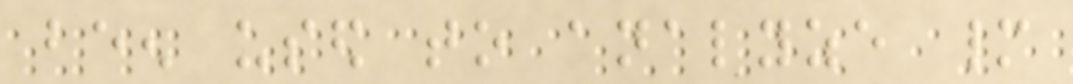been used to analyze many
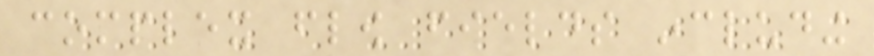complex flow fields including
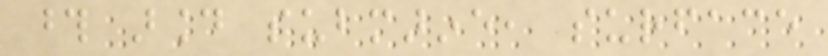those around submarine, surface
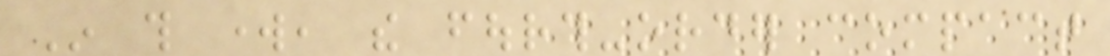In this work, the fourth-order compact
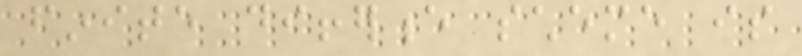finite difference scheme is
